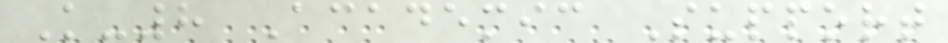K-8 Academic Support
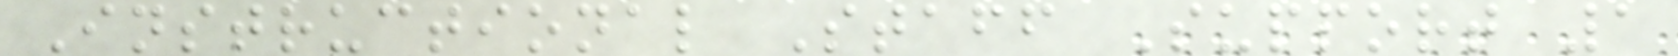Instructional Staff Support 1
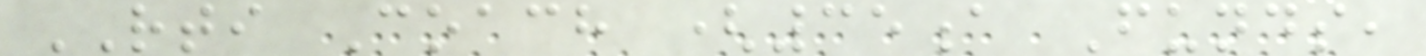RTI Coach (35a Funds,
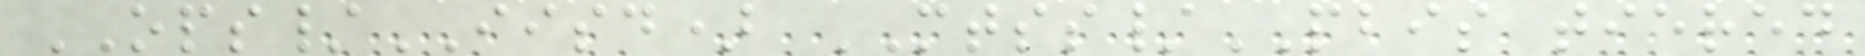OPS/IISD) MTSS/PBIS tiered
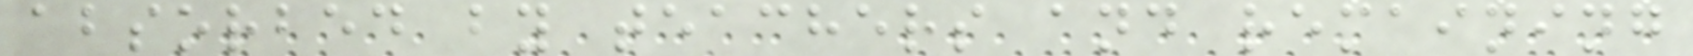absorbed by teachers and remaining
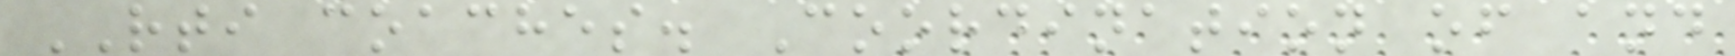RTI coaches. Coordination of and
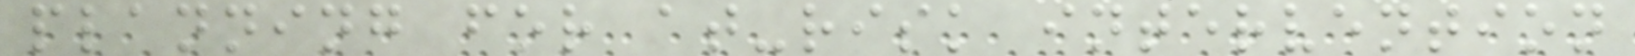planning for at-risk intervention
